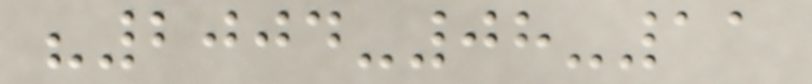"2004-08-11
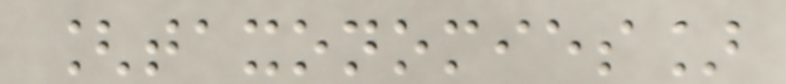[taxonomies]
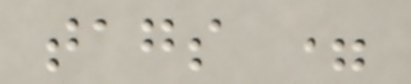tags =
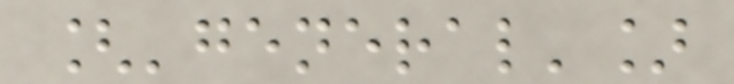['general']
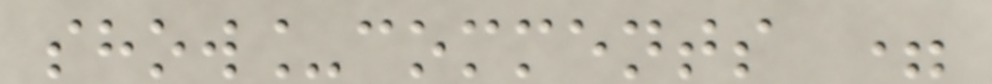show_comments =
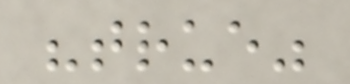"true"
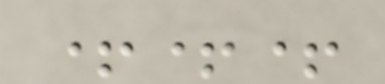+++
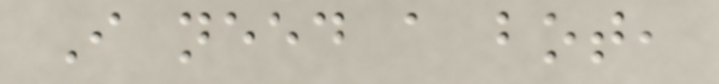I need a bot,
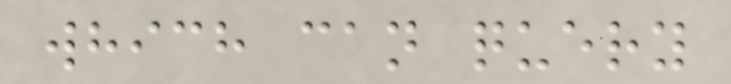which can query
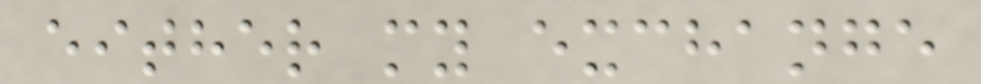either my exchange
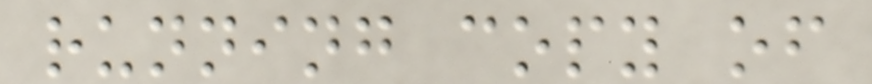running copy of
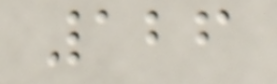126
